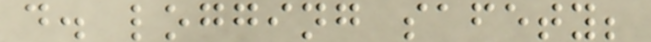d. logging safety;
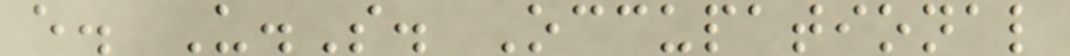e. U.S. Occupational
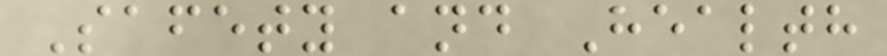Safety and Health
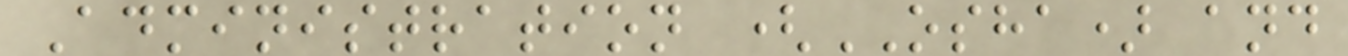Administration (OSHA) and
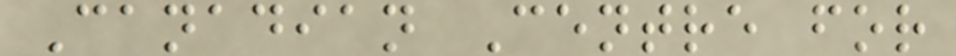Canadian Centre for
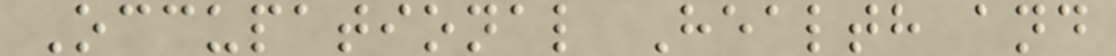Occupational Health and
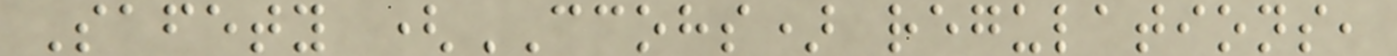Safety (CCOHS) regulations,
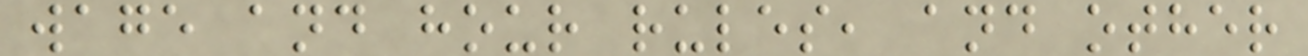wage and hour rules, and other
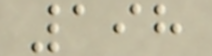198
